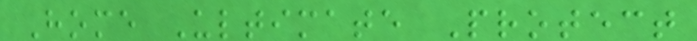Home Ultimate Protect
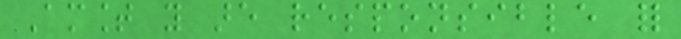Amount you are responsible for
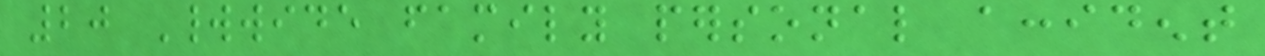20 Worldwide family personal accident
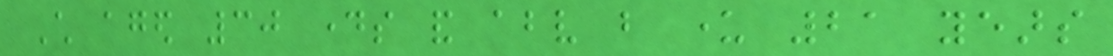Child aged 30 days and above but under 21 years
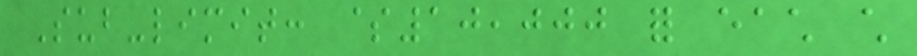Sub-limit: $10,000 for each child
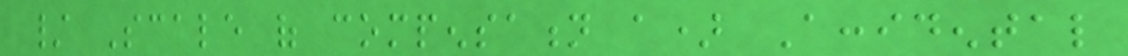/ Scale of compensation a) Accidental
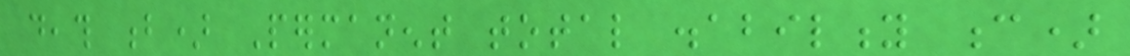death b) Permanent total disability c)
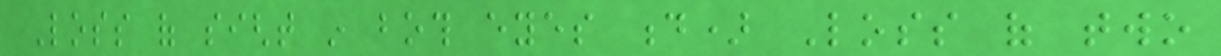Loss of sight in both eyes d) Loss of two
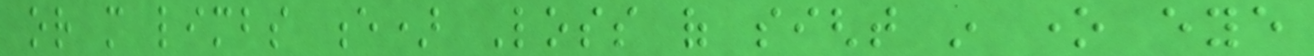or more limbs e) Loss of sight in one eye
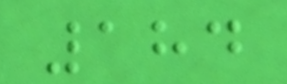184
